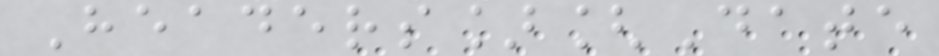Headers][Date
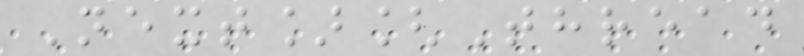Next][Thread
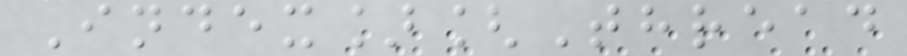Index][Thread
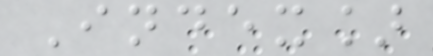Index]
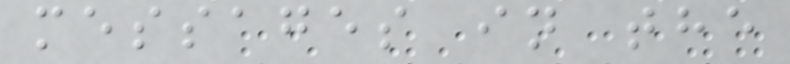messages in the
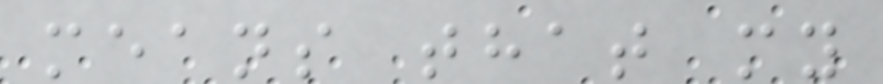means that my
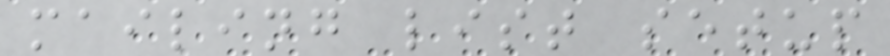mailing list setup
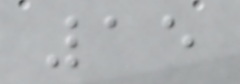15
